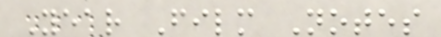Year Film Notes
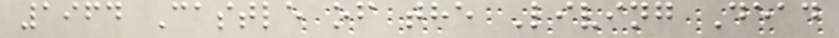1964 Castle of the Living Dead
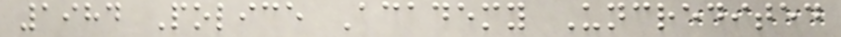1984 Police Academy Uncredited
